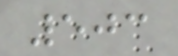503
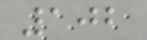102
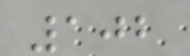102
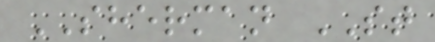SHERMAN ST
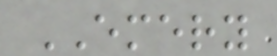EMERY
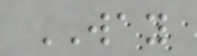WAY
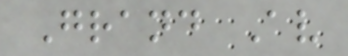Grand Av
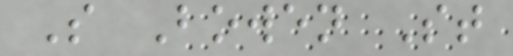S Bowen St
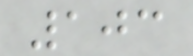103
